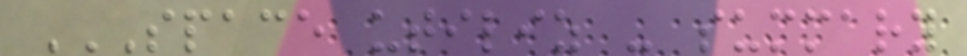SPACE UTILIZ - SUMMARY
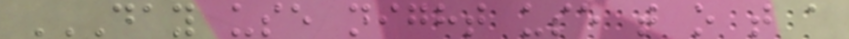DAY USE NIGHT USE T O T A
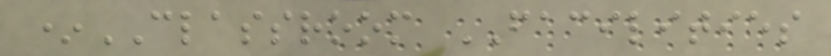*CLASSROOM FACILITIES
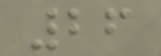26
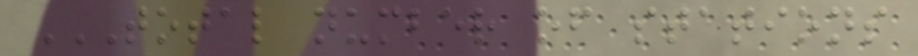TOTAL NUMBER OF STATIONS
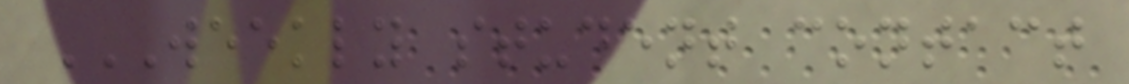WEEKLY STUDENT CONTACT
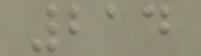214
